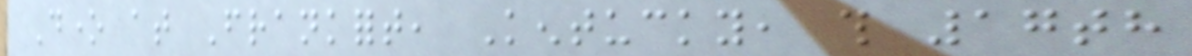Done at Frankfort, Kentucky, this 17th
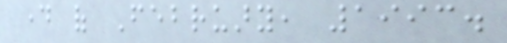day of February, 1993.
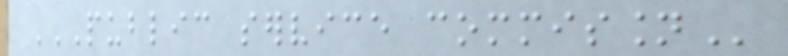PUBLIC SERVICE COMMISSION
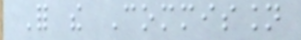For the Commission
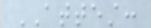ATTEST:
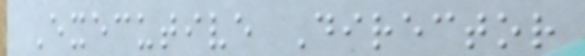Executive Director
